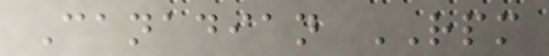Canadian RPM
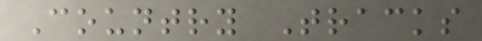Country Tracks
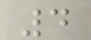4
